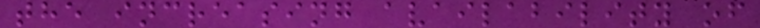the increasing availability of
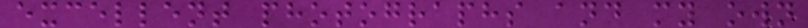excellent photographs and my own
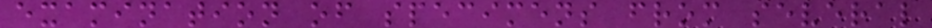examination of specimens from several
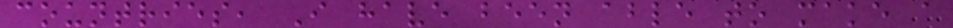countries, I have been able to make a
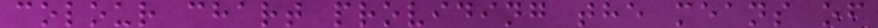colour chart providing the means of
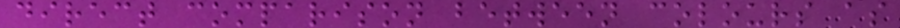direct comparison between colours as
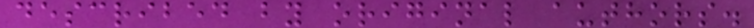described by original authors.
